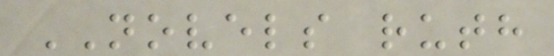NOVELS ruth
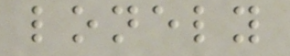lonely
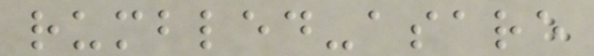rumbled-asare
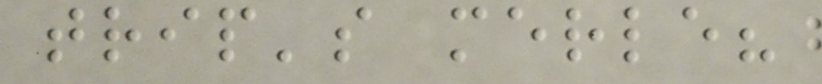trip's merle?
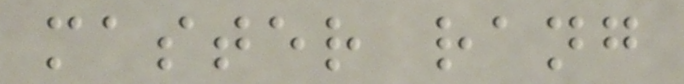master rang
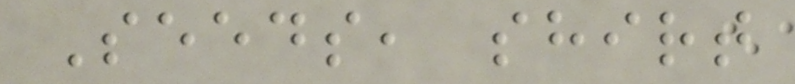Seeds, shirt
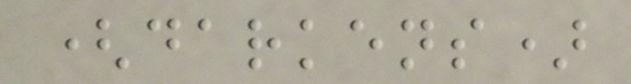(darkens)
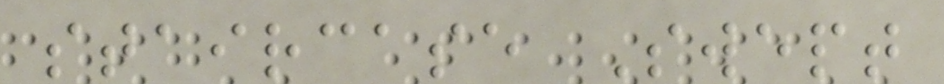staircase Swept
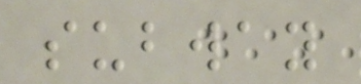subway
